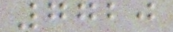7720
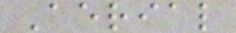Aerial
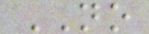NO
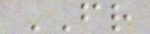FR
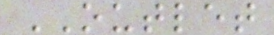OUTLET
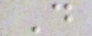D
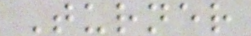Turner
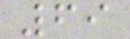69
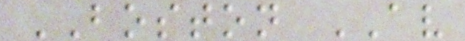BOSTON AV
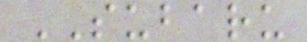SUBARU
